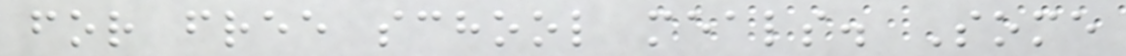for free school meals. Some
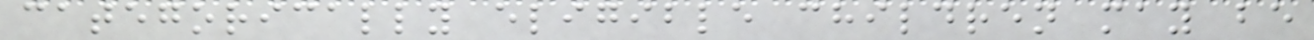categorically eligible children may be
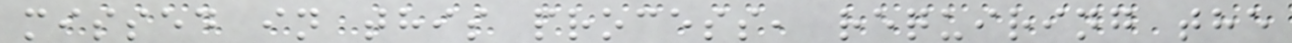missed in this process, requiring the
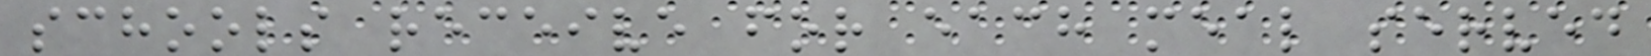schools receive for each meal served
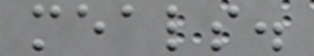meals.
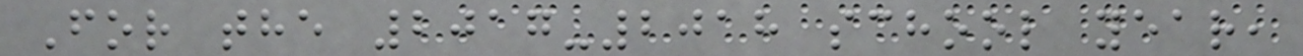For the 2017-2018 school year,
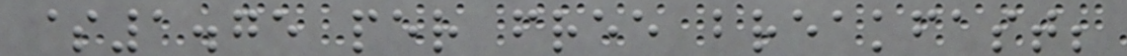$1.75 per free breakfast;
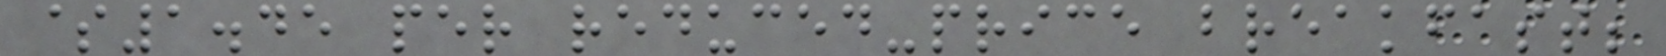$1.45 per reduced-price breakfast;
